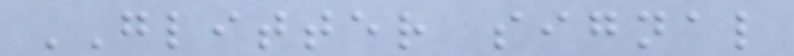GLITTER signal
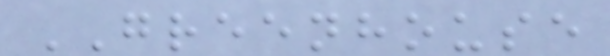GREENHOUSE
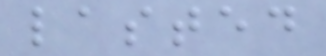lasted
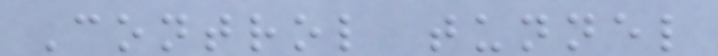Control tunnel
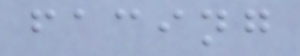facing
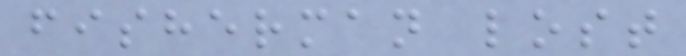fisherman lost
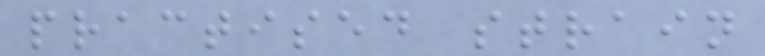practised strain
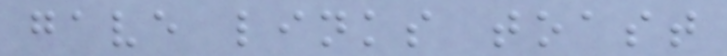gave links toast
